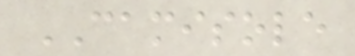CAMISOLE
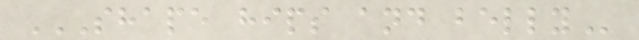SHAPE HIPS AND BELLY
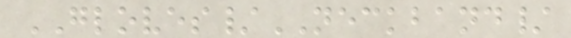GLOVES/NECKBAND/
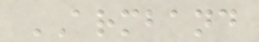ARMBAND
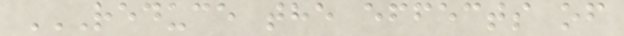REDUCE THE EFFECTS OF
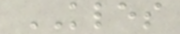KLES
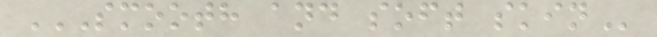SMOOTH AND SOFT SKIN
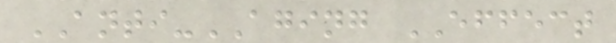ANTI-AGING EFFECT
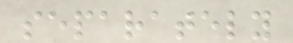separately
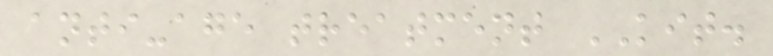anti-age treatment KIT.
